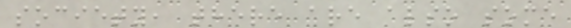society, there are also some
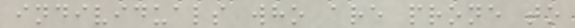individuals who are prone to
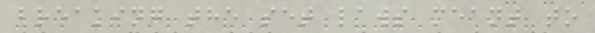breaking the set laws meant to
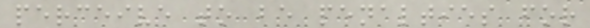perceive to be penalties for
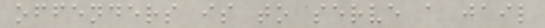offenders is to serve a jail
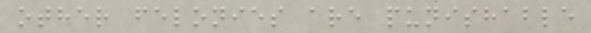other felonies are punishable
